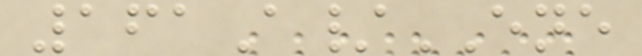161A/ENE
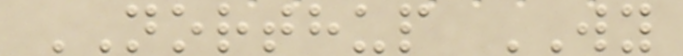NORTHUP WY
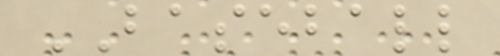BASEBALL
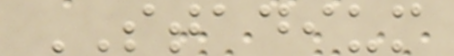STADIUM
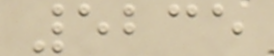5235
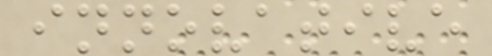innovative
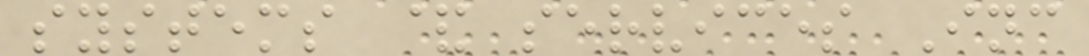systems & services Inc
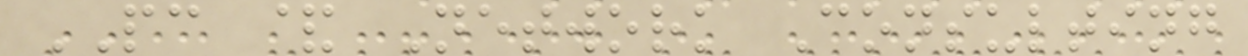PC & Network Consulting
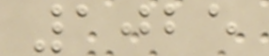1025
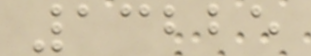13225
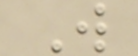W
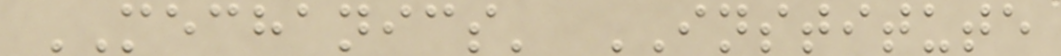MECHANICS' INSTITUTE
